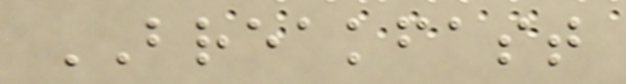BREAKFAST
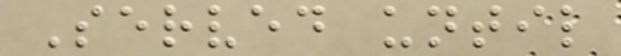Served until
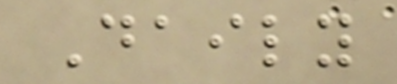Daily
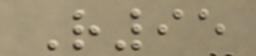R95
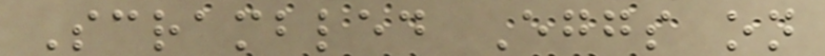Scrambled Eggs on
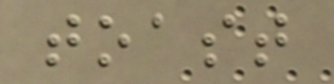toast
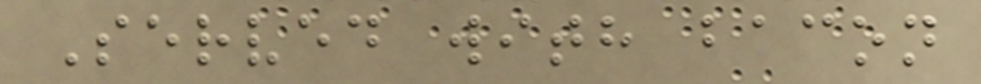Served with bacon
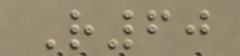R60
